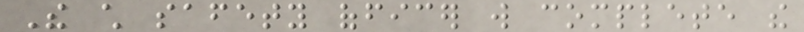The child safety officer will complete the
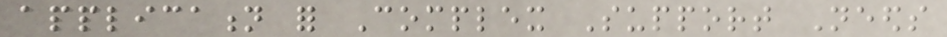application for Complex Support Needs
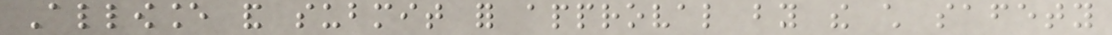Allowance and submit for approval by the child safety
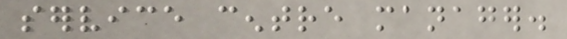service centre manager.
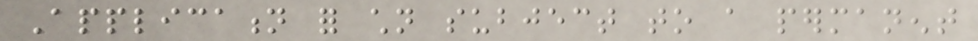Application for children subject to a permanent
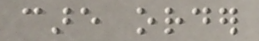care order
